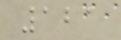121
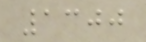1300
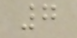7
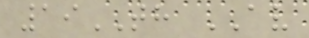19TH AV
